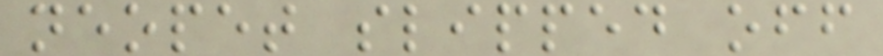neopet slipped off
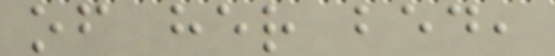of her bed,
